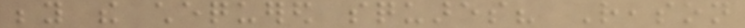beyond the chequered squares? Reason
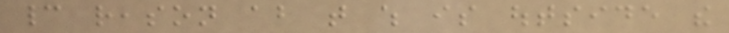cannot reason about that which is outside the
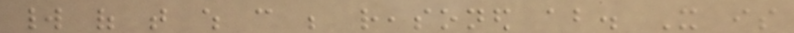world of that which can be reasoned about. It is
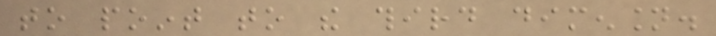to point to the third dimension.
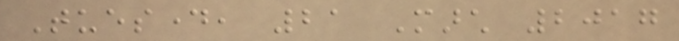Tuesday, 21 March 2017
